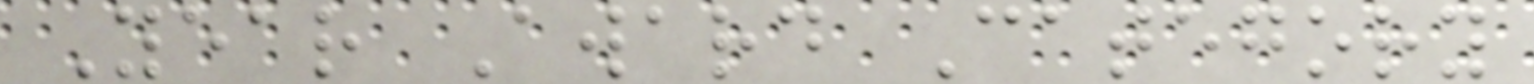Year Award Category
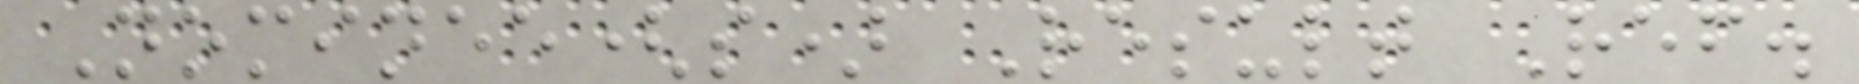Nominee(s) Result Ref.
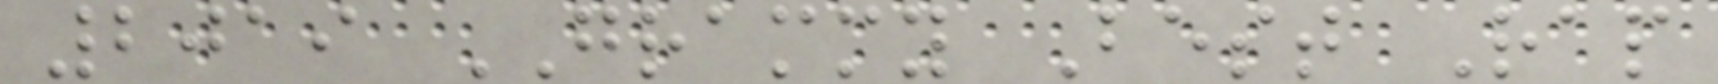2019 GRAMMY Best Rap
